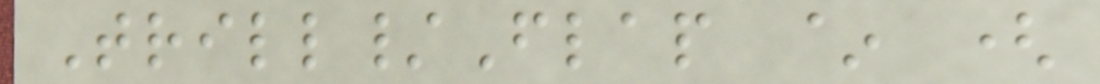Trill/Flap ~ (
